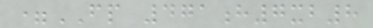=FP 471h7xb8
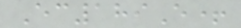Ec189E+
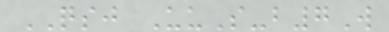QSJ UuS-b7W
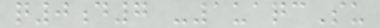q0d7 -1uaqcSu
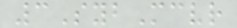3SybMcvr
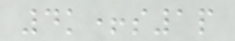4k+s1p
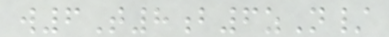w6T8b6zN/
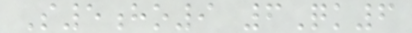S5ho9 6Qk6
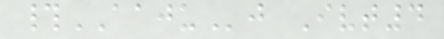#AAJUj Ivt4
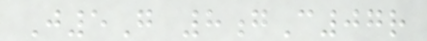J5G 8gC07r
